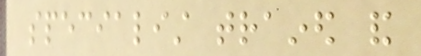specialist trained and
